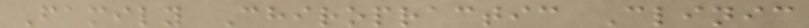Family Chiropractic Clinic
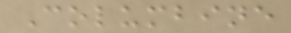Columbine
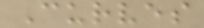Curves
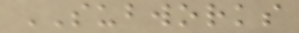SUBWORKS
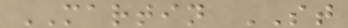MARTIN ST
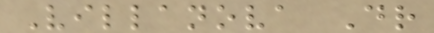Villanova Dr
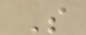S
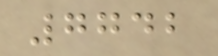7742
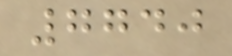7740
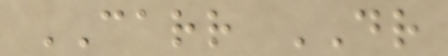CARR DR
